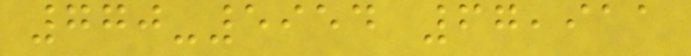770-5954 67,911
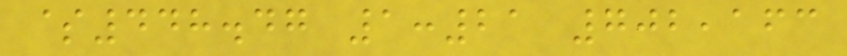$448.47 1:21 702,163
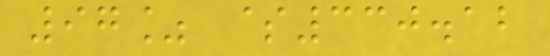97% $330.12
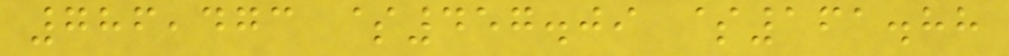786,473 $457.09 $161.88
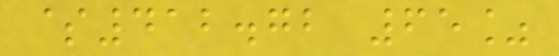$412.72 65%
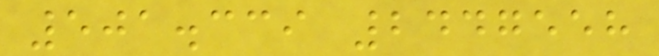501.339 2447558
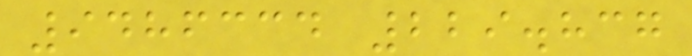9486334 229.837
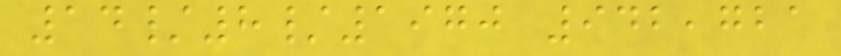14/8/1970 942,721
